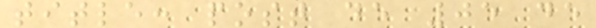title: post de 05 de
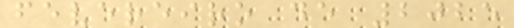fevereiro de 2025
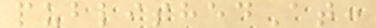publishedAt:
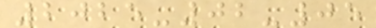2025-02-05
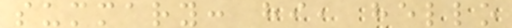summary: hi, hello
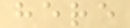here
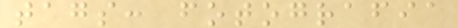tags: fotografia
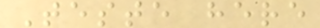Teste here
